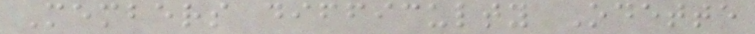Members difficulty Odette
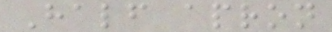Half apron
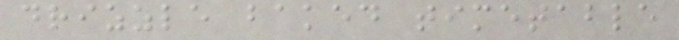drizzle baked timetable
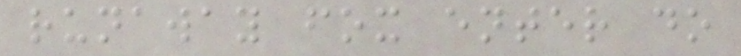runaway fox enter do
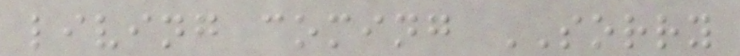living coming SORRY
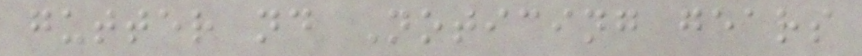gutter nd Noticing gears
